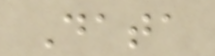Data
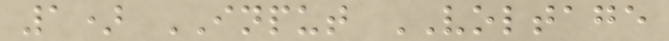1) INPUT VOLTAGE
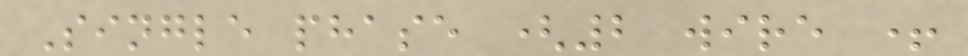Single phase (2 wire +
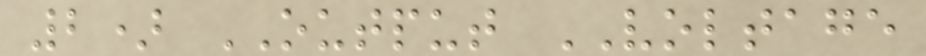2) OUTPUT VOLTAGE
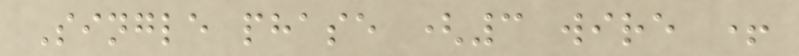Single phase (3 wire +
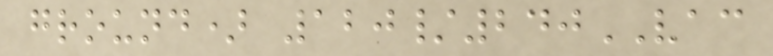ground) 120/240VAC
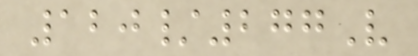120/277V
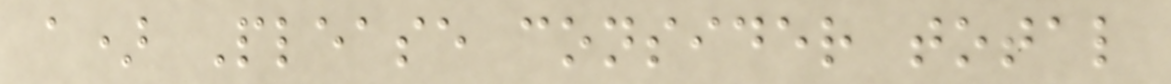a) Please consider total
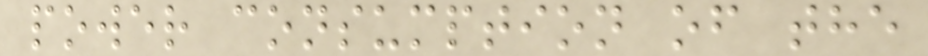power consumption of the
